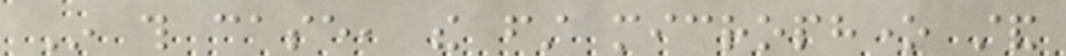In this case, the first microphone stand
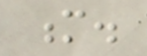m.
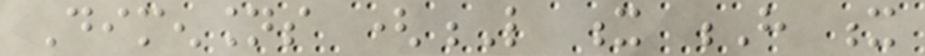Dimensions (L x H x
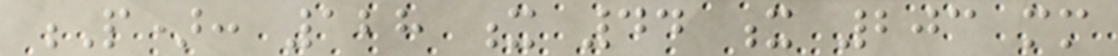P): 128 x 44 x 203 mm
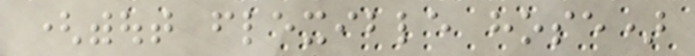(without flexible hose)
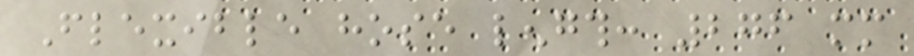Flexible hose length: 276 mm
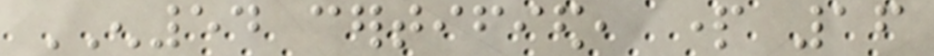EN54 certified, part 16
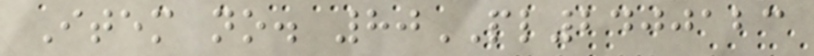Item no. 80PL2400123
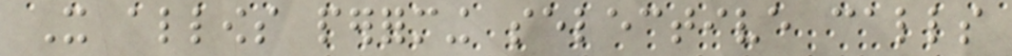It allows performing selective calls
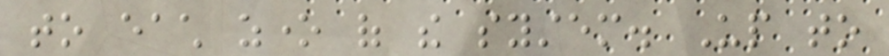to each zone of the system. Up to
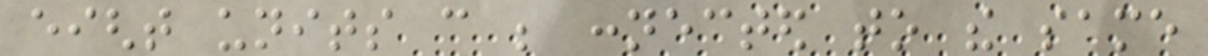eight units can be connected to the same
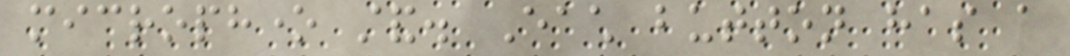microphone stand. Each button has a
